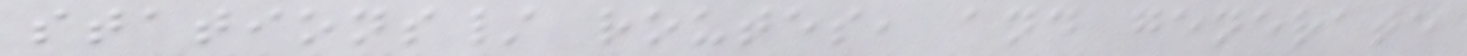stations/ routes, and generate
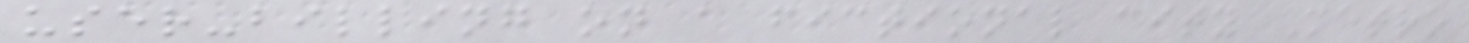user-billing on a fictional city Metro
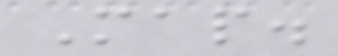Map.
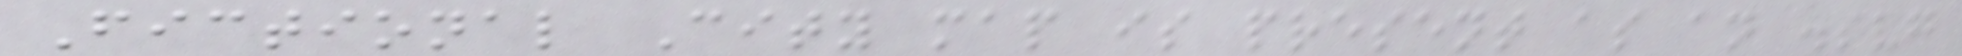Fictional City map is present as an .svg
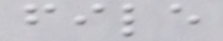file
